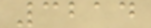3214
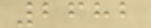2682
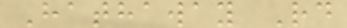Hathaway Rd
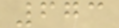673
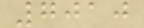7010
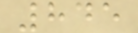845
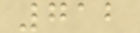712
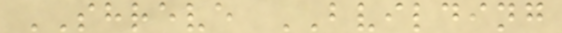SHREVE BVILDING
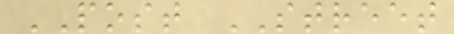POST STREET
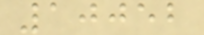10052
